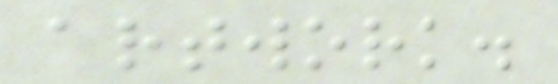artwork.
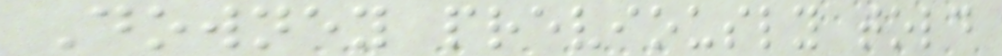Downey previously told
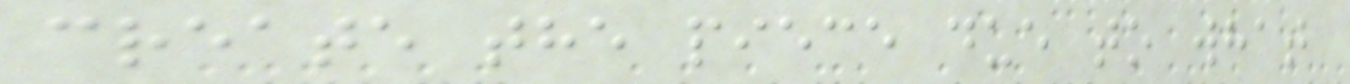create the piece due to what
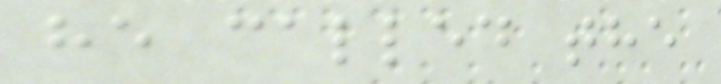he called the
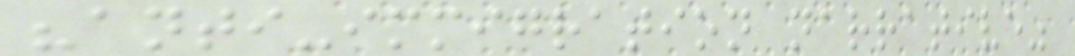"anti-immigration narrative"
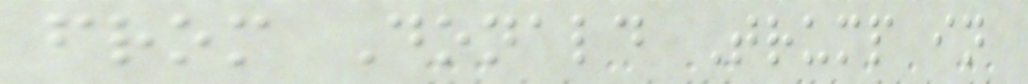from Donald Trump in
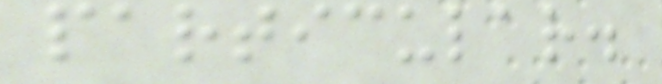particular.
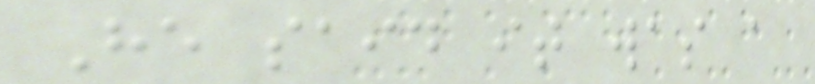He said it was a
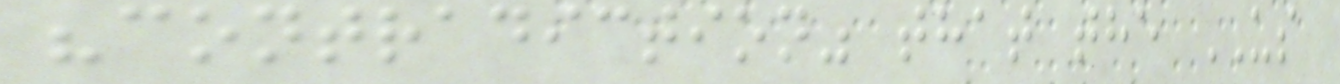"contradiction" that the US
